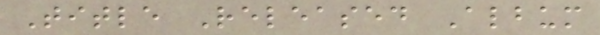Title Released Album
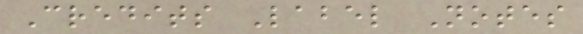Credits Label Notes
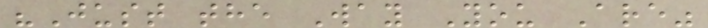"Just the Way You Are"
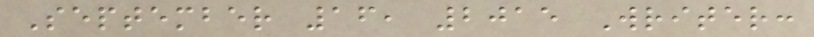September 16, 2015 Writer:
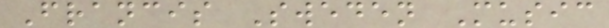Francis Sweden Music
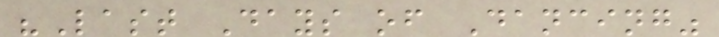"Last Days of Dancing"
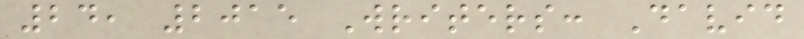24, 2015 Writers: David
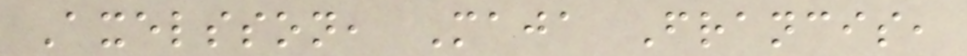Axelsson, Maja Francis,
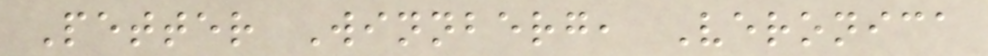Petter Winnberg, Veronica
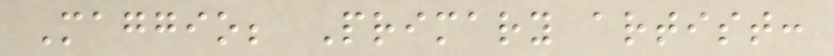Maggio; Primary artist:
